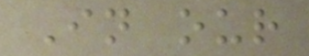In our
